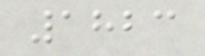1823
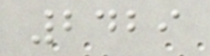2429
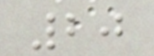20
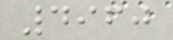4960
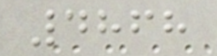4868
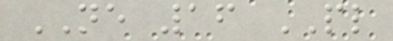NE 16 PL
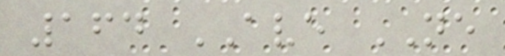164 AVE NE
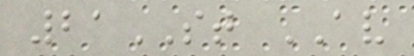21ST AV
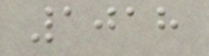1018
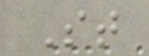St
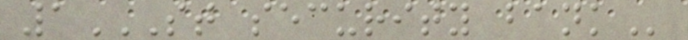1ST SECURITY BANK
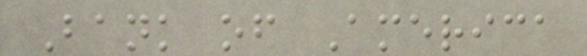Bank of America
